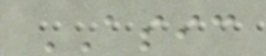ASIC
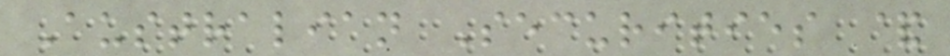Australian Securities &
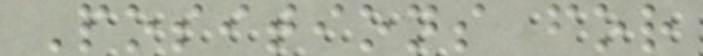Positions for
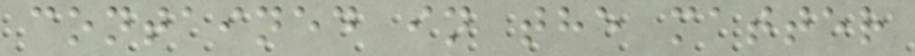contained in the matter
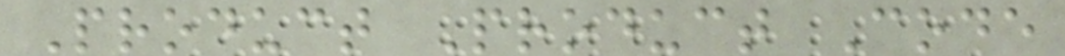Product Product Code
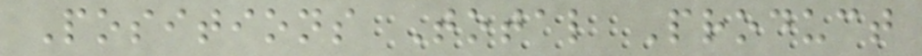Positions Total Product
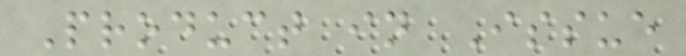Product in Issue
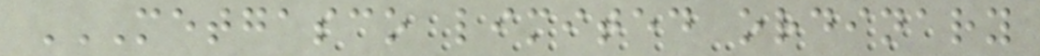METGASCO LIMITED ORDINARY
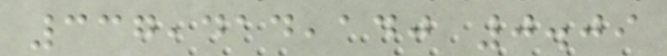337,414,140 0.09
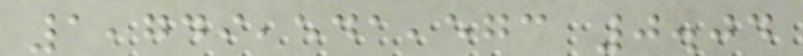1,749,541,573 0.04
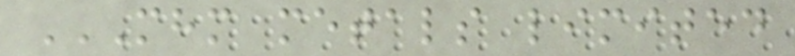MHM METALS LIMITED
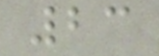23
